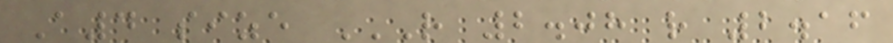A4 size R 2.08 R 2.16
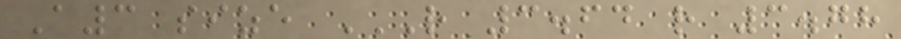A3 size R 3.64 R 3.78
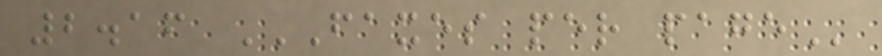2.16 FAXES PER PAGE
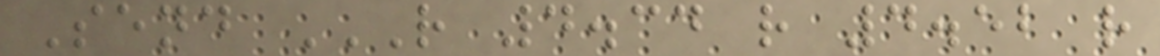Send R 4.34 R 4.52 R
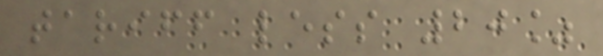tariff less 20%
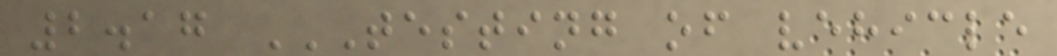2.17 TESTING OF VEHICLE
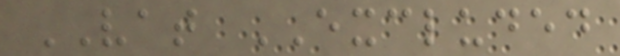VAT EXCLUDED
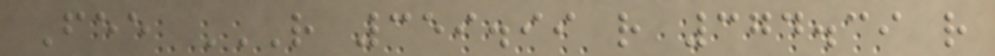Fee R 359.99 R 374.39 R
